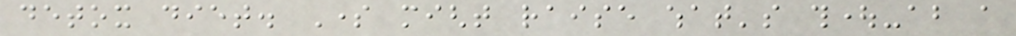detox diet. Some might raise what's thought-about a
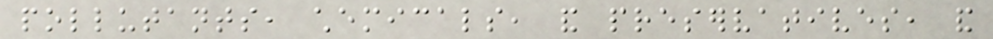pollutants, chemicals, and preservatives, and
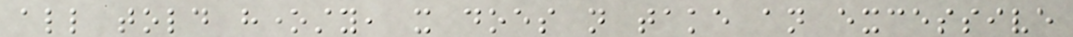all told honesty, it does not take an excessive
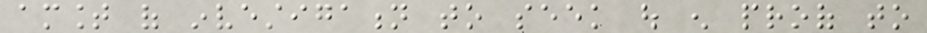amount of investigation to seek out enough proof to
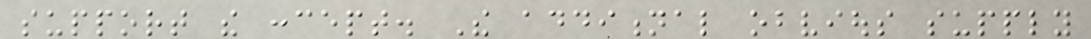support the concept. The additional obvious supply
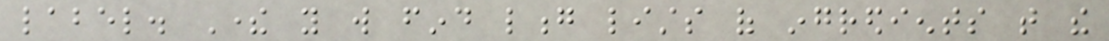label. There you will find long lists of ingredients that the
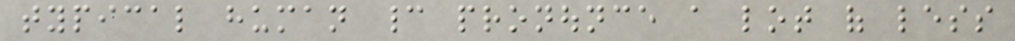typical human cannot pronounce a lot of less
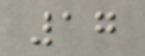17
